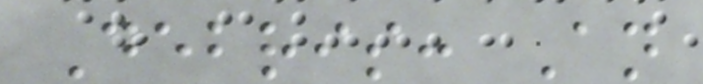Debris: An
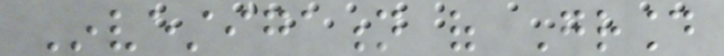Investigation of Ground
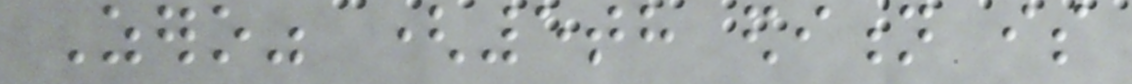Zero" (5th edition is
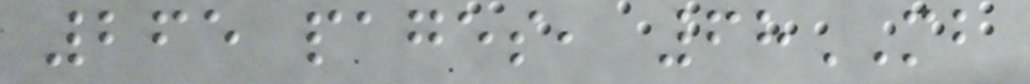265 pages, 68MB
